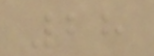28
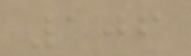106
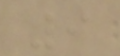9
